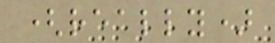(really)
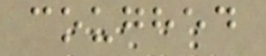coughed
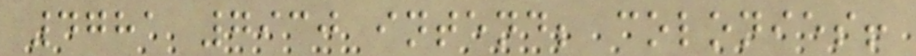4781 7930 intend; colonies!
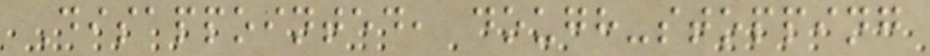Disappointed, dough-stopping
